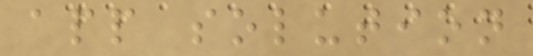app solution
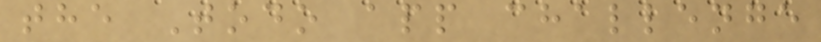the Todo app challenge
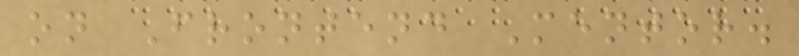on Frontend Mentor.
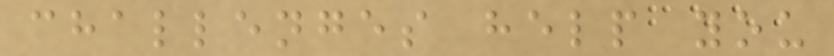challenges help you
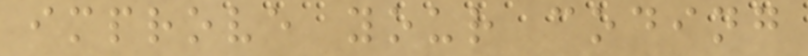improve your coding
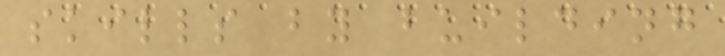skills by building
